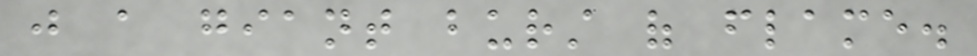just a giant burst of flame.
